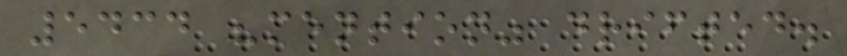5434 "mention" drifted.
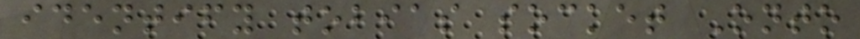identify tobias socket Onto
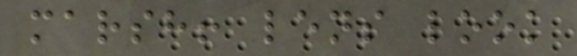marsh! lens look
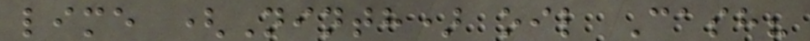lime (Ninth) oil Cash?
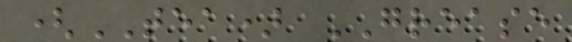(TEA) GREASE
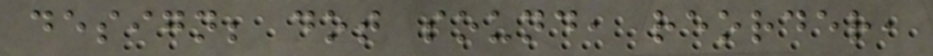design; dot sound, reorder,
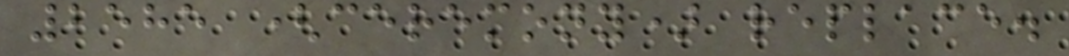2585 (ceremony) replace.
